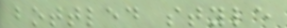bottled style
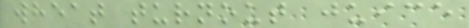wheat turnout juice
